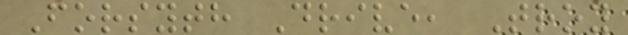Forsyth Drive, Troy
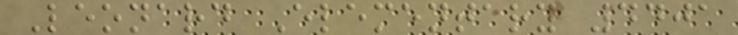Leonard Elementary 4401
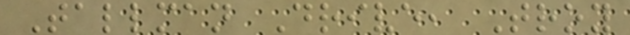Tallman Drive, Troy
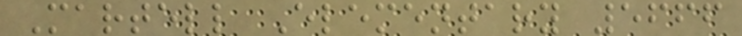Martell Elementary 5666
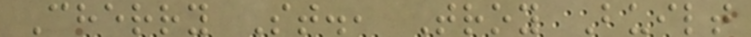Cherry St., Troy Built
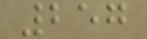257
